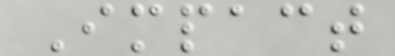Impact
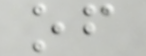of
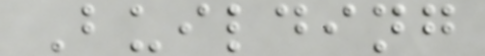Building
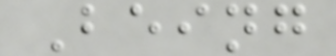Being
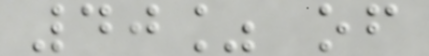40% of
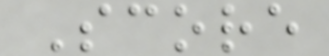Score
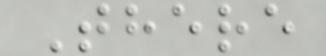There
